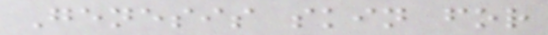Genesis skin for
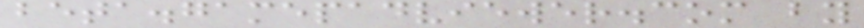beta.gamepadviewer.com by
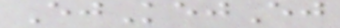EjKejEj
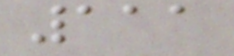111
